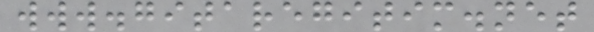www.gitaregitim.net
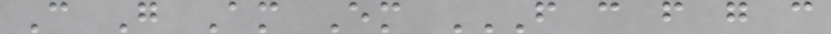C G Am Em F C F G C
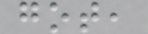got,
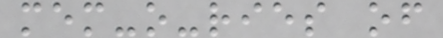mem-o-ries of
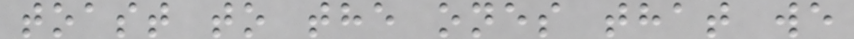toast to the ones that we
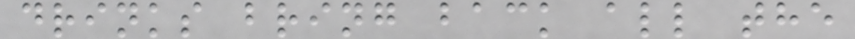drinks bring back all the
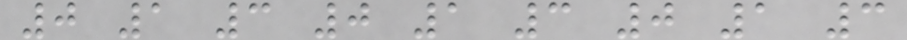0 1 3 0 1 3 0 1 3
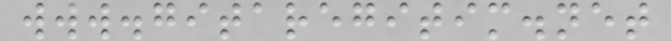www.gitaregitim.net
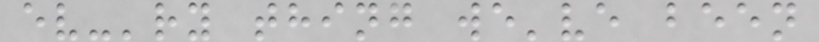ev-'ry thing we've been
